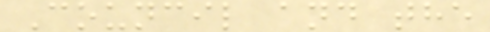Council and the
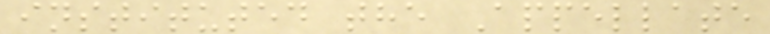instituted the Appellate
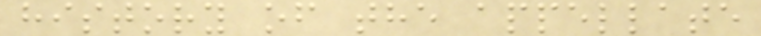history of the appellate
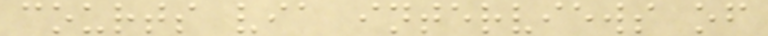courts via interviews of
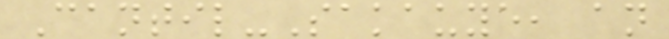Cantil-Sakauye, an
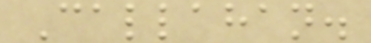Callahan.
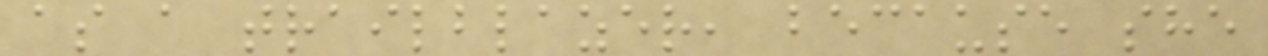as a trailblazer, because she
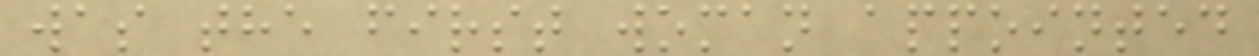was the first woman appointed
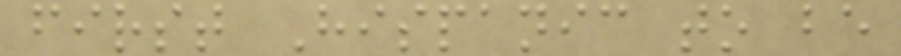first Hispanic to be
